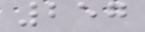257
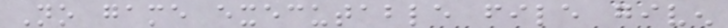No game executable file given
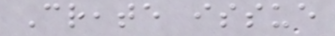Create issue
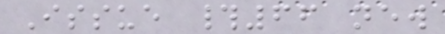Issue #66 new
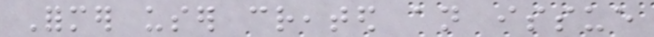Former user created an issue
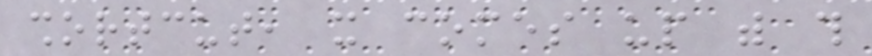shortcut, it comes up with this
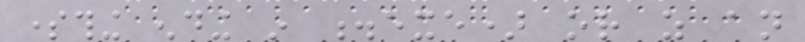something ending in .exe) or as an
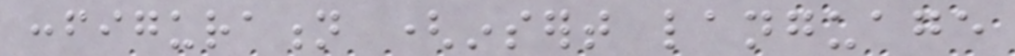configuration (insert language
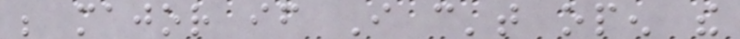be major if I can't open the
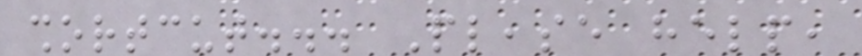shortcut... Please help,
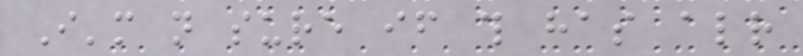I'm not sure if this has already
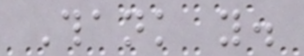Thank you.
